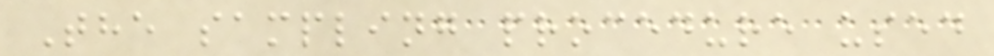The sampling procedure used
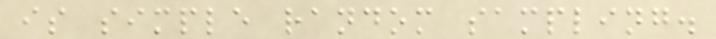is simple random sampling.
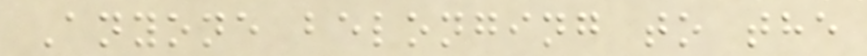Anyone belonging to the
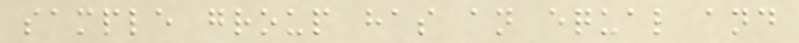sample group has an equal and
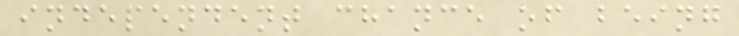independent chance of being
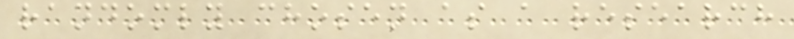randomly chosen as a research
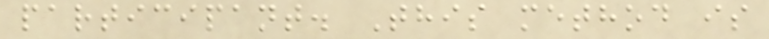participant. This method is
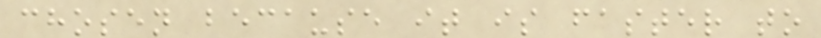chosen because it is faster to
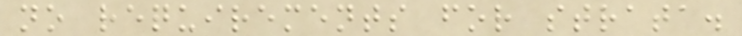no requirements for strata.
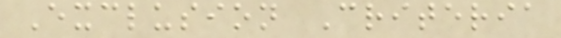Exclusion Criteria
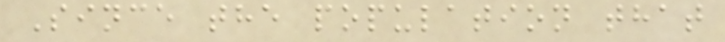Since the population that
